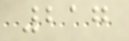217
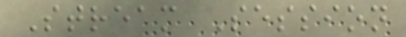Stream Session
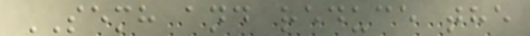SEMH and reduce the
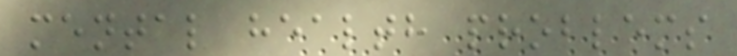mental health problems
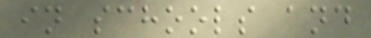in schools and
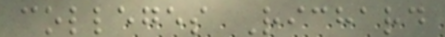colleges Richard
